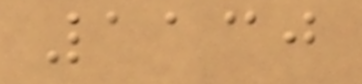1130
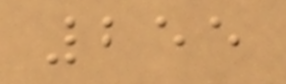255
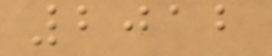2012
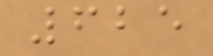625
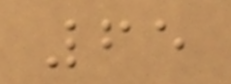65
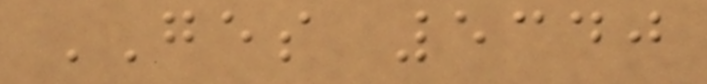GES 5340
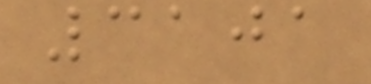3101
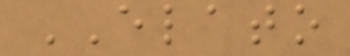ELATO
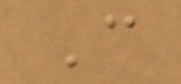C
